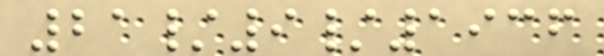21/9/1936
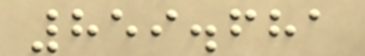859.681
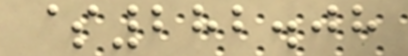$282.08
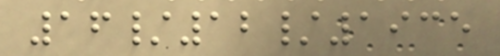16/12/1935
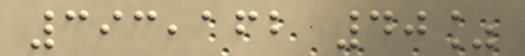393,162 40%
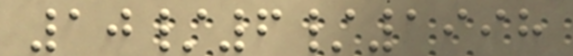10/6/1998
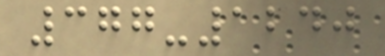377-1240
